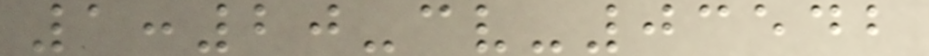1:20-cv-03542
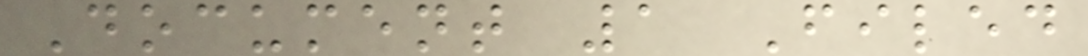Document 1 Filed
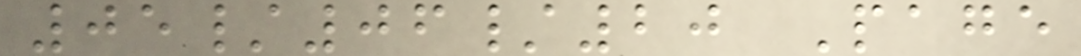05/06/20 Page
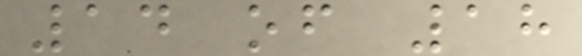14 of 18
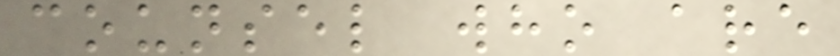counsel who are
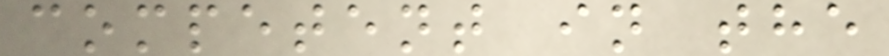competent in the
